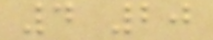4 20
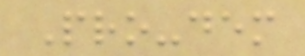Pro-dem
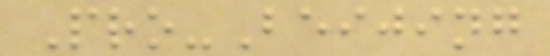Pro-Beijing
